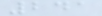241
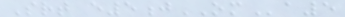Srt e5jOMa5
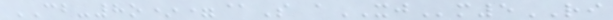CB-8o*=@S aXJm5RI
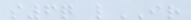s6q lIR
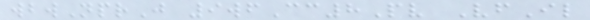wbwNprJ 9wfCc8Pv VfIl
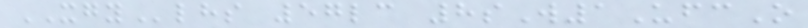XGYlhs 57lc 8sW1UfcO
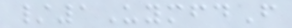/1UymfdF
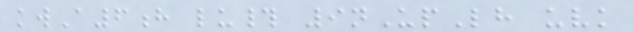kwA6h lu# 9nUpLh uvk
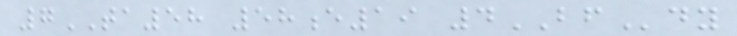7TA58 58e19 4BFdy
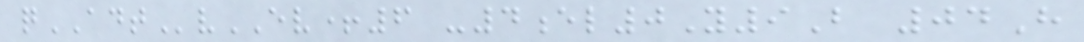qADTvEV+6 -4el0Y9B 04H
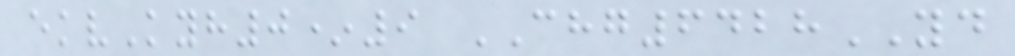ekvKyh0*9 CHG6428YD
